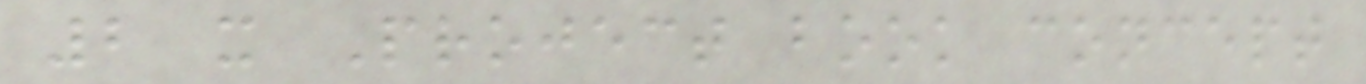2 x Project book concept
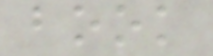book
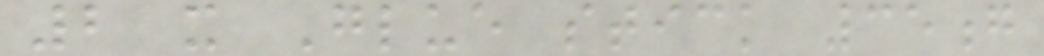2 x Glue stick 35g
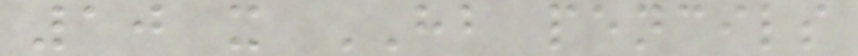10 x HB pencils
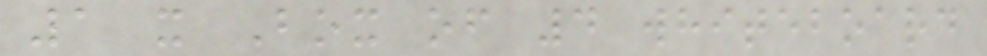1 x Box of 4 whiteboard
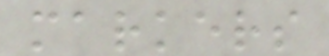markers
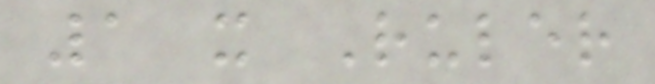1 x Ruler
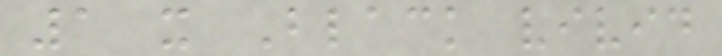1 x Black vivid
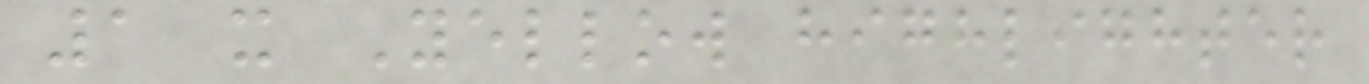1 x Yellow highlighter
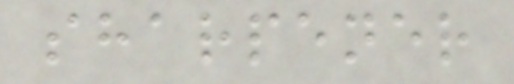sharpener
